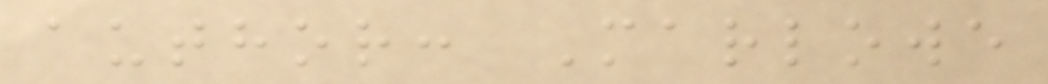author: Marlowe
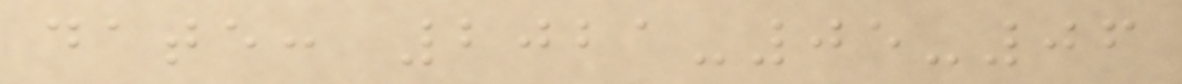date: 2021-05-06
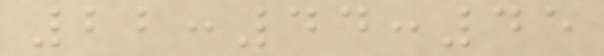22:44:45
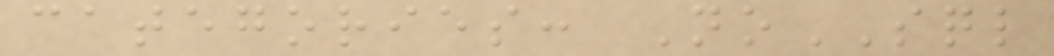categories: NoSQL
